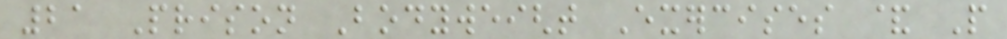21 Prison Bodyweight Exercises & People
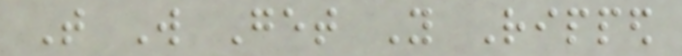That Will Get You Ripped
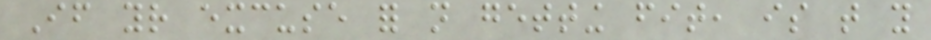If your excuse for not getting fit, is that you
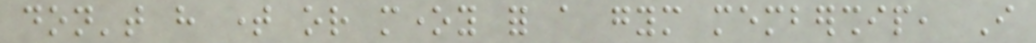don't have time or money for a gym membership, I
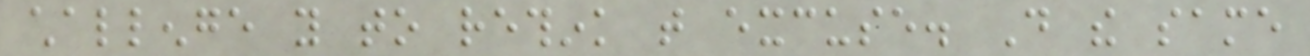challenge you to rethink that excuse. Do the same
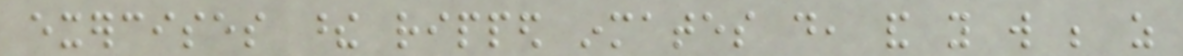exercises these ripped inmates do, and you will be as
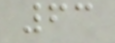63
